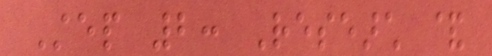Step 2: Research &
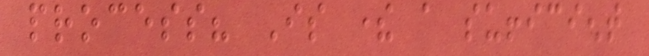process? Is there a sufficient
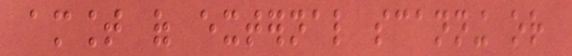amount of external scanning or
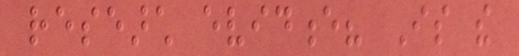research evidence? Is the
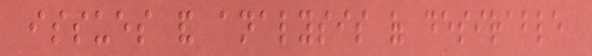issues and analysis of desirable
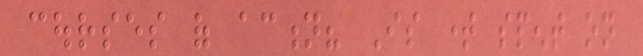courses of action? Is time spent on
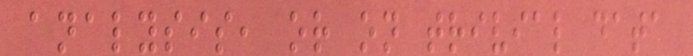analysis, or on trivial data
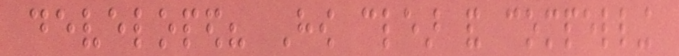developed? How clear and compelling
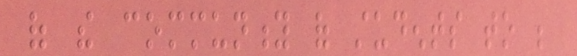of the community of students to be
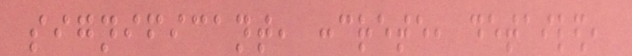significant, concrete, detailed,
